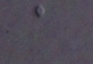a
